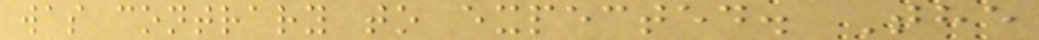was contrary to expected. The
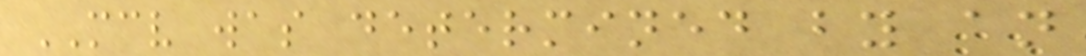MCV was determined by an
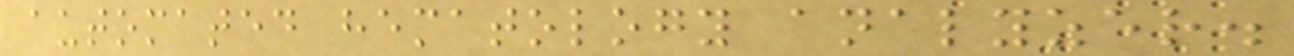automated hematology analyzer.
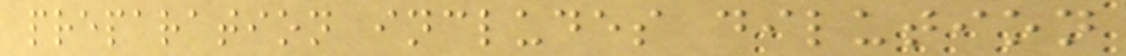preparation includes dilution
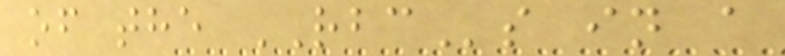of the RBCs in a
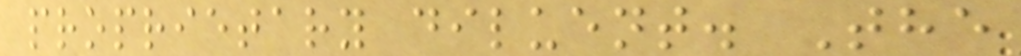proprietary diluent. The
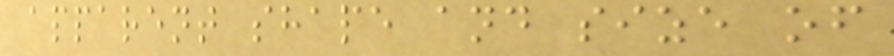apparent shape and size of
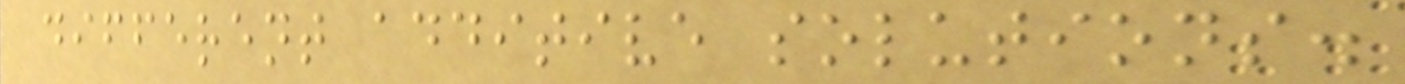different additive solutions.
